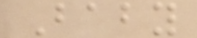Baby
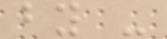by -
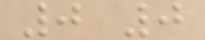0 0
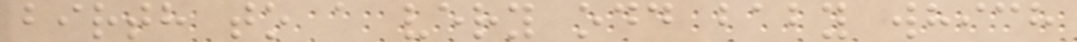birth to a very odd baby which
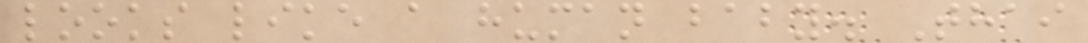looks like a human baby. Thai
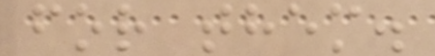for them.
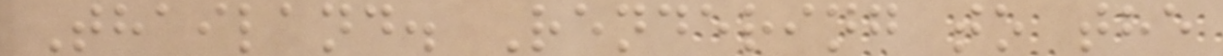Thailand. Rendering to the
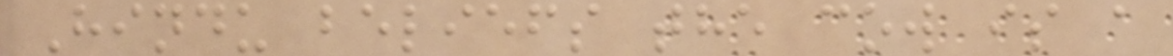Hindu beliefs the cow is a
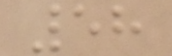58
